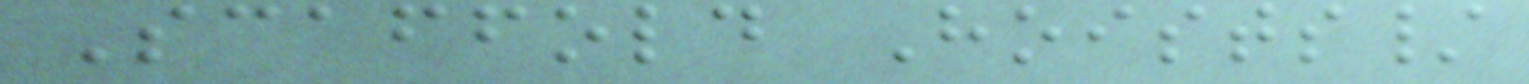Scaffold Hoists/
